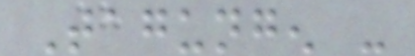Tagungen -
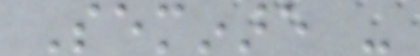Seminare -
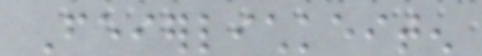Feierlichkeiten
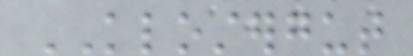KLOSTERGUT
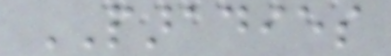PARADIES
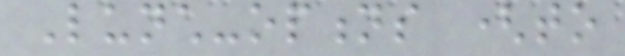Lunch-options (to
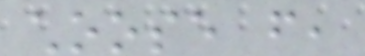choose from,
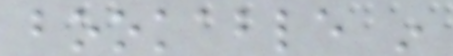bookable in
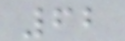62
